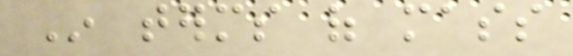In terms of mass
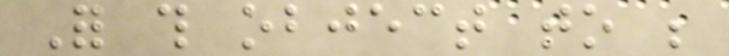For this object to be
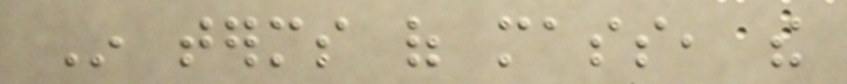In terms of mass, the
